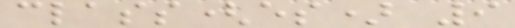class(es) 9
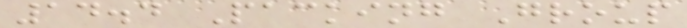14.4 Packing Group
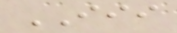III
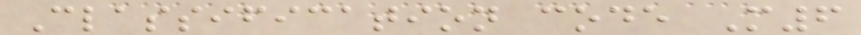Classification code M6
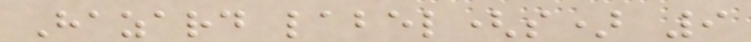Hazard label(s) 9
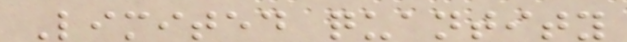Limited quantity
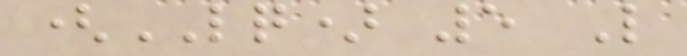(LQ) 5 L
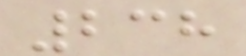238
